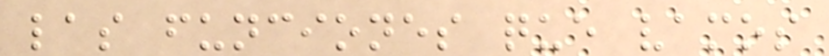las funciones que vamos
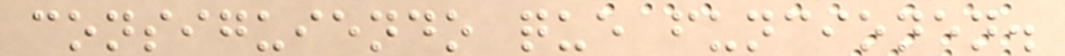consiguiendo que funcionen.
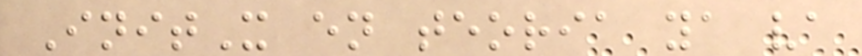InitX en teoria ya va
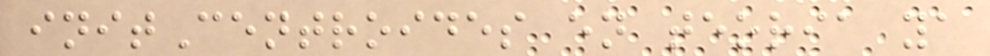initCentroides en teoria ya
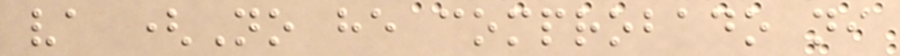va (No he comprobado ni
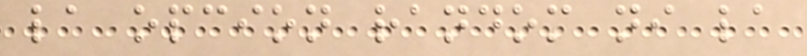la opcion random ni la
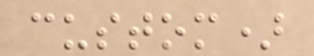custom)
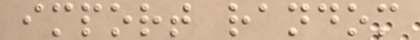import random
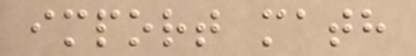import math
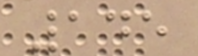145
